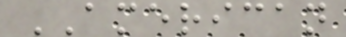AMERICAN
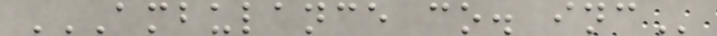AMBULANCE CO. INC
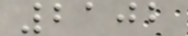2102
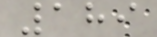189
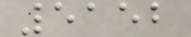5152
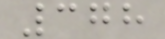378
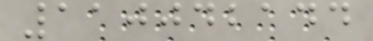110042144
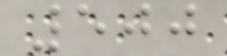500
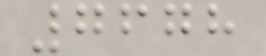7678
